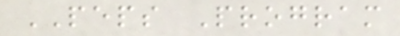PEPS Program
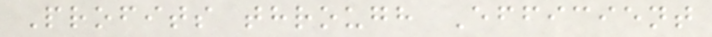Profits through Efficient
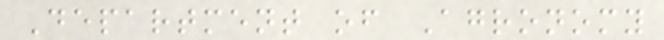Department of Agronomy
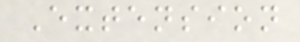Extension
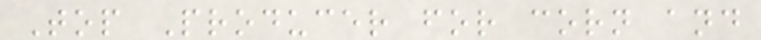Top Producer for corn and
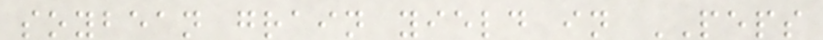soybean grain yield in PEPS
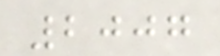2007
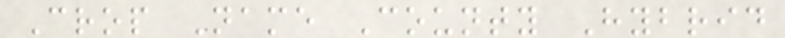Crop Name County Hybrid
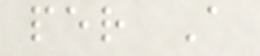per A
